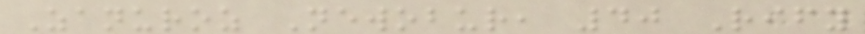Zanuroz Newobur, 40 Rify
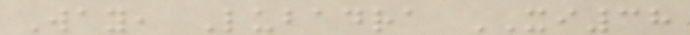Way, Lubadra XI38
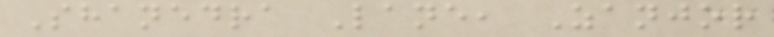Shanedra Lane, Zanjor
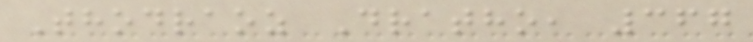Thodraoz Dratho, 367
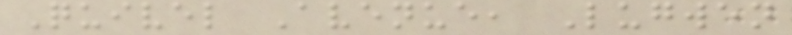Quivel Avenue, Lugwen
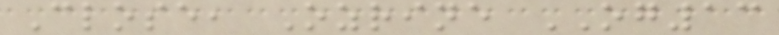Close, Ozrine OG13
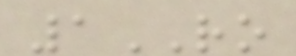1RO
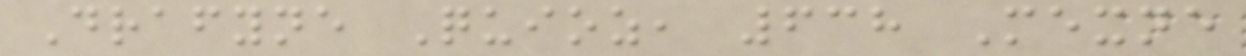Drafyne Quioz, 638 Mexne
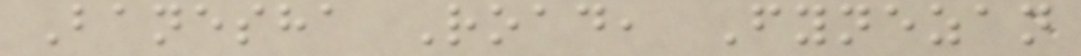Banesha Road, Fynezan
